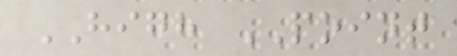HIGH POINT
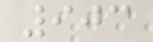903
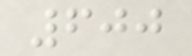600
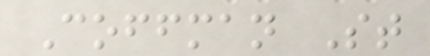Coffman St
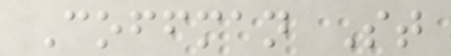Coffman St
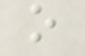o
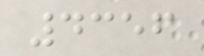4356
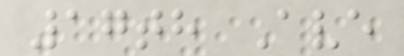17th Ave
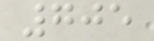705
